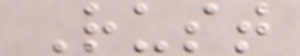Rust
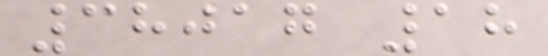38017 18
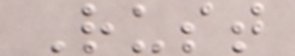Rust
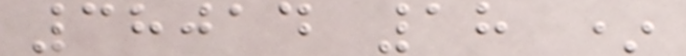38014 18 *
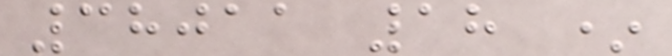38011 18 *
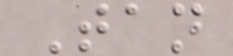Tan
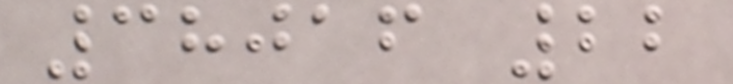38016 22
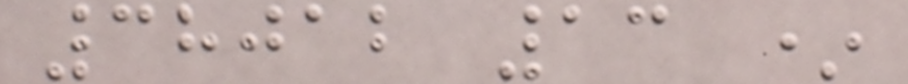38012 13 *
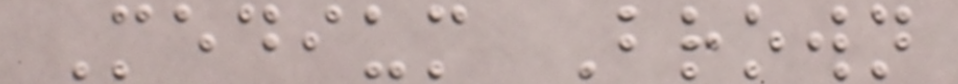Medium Brown
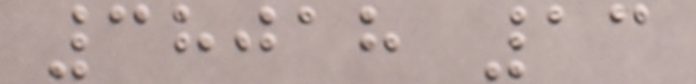38018 13
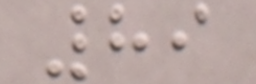89
